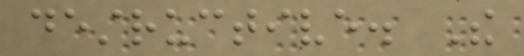destructive. The
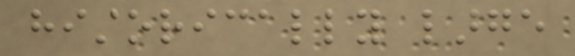historically large
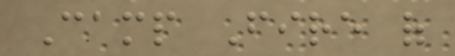Camp Fire of
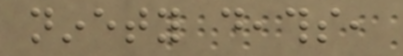ninety deaths,
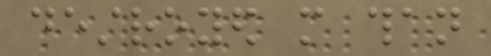destroyed more than
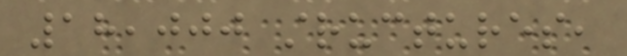18,000 structures,
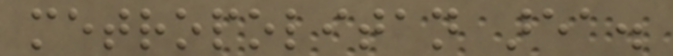metropolitan area.
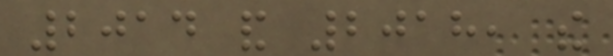2014 and 2018, the
